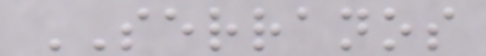SERRANOS
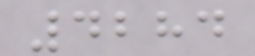4284
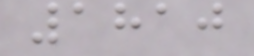1810
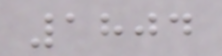1804
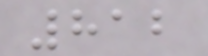812
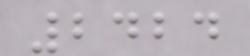2424
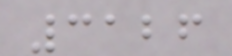3126
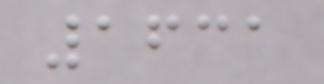1631
